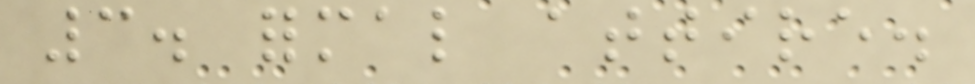3. formal attire.
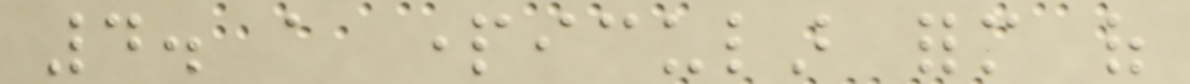4. a particular form of
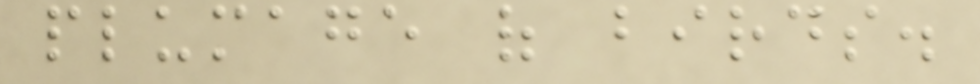plumage of birds.
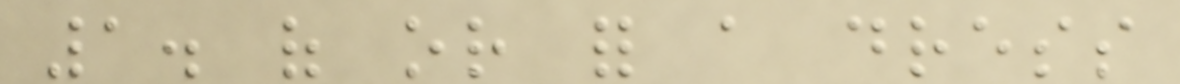1. of or for a dress
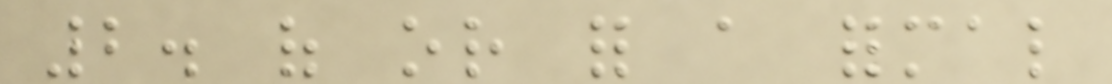2. of or for a formal
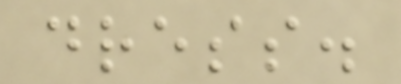dress.
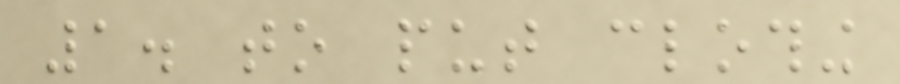1. to put clothing
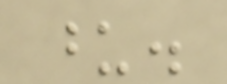upon.
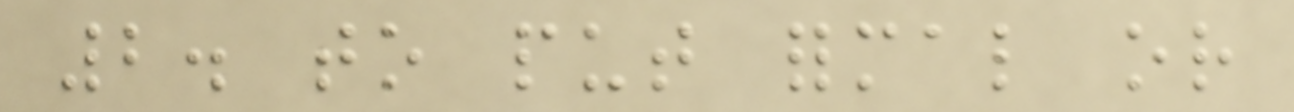2. to put formal or
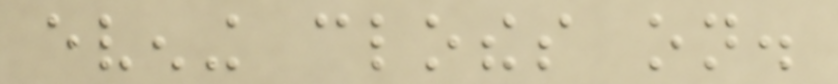evening clothes on.
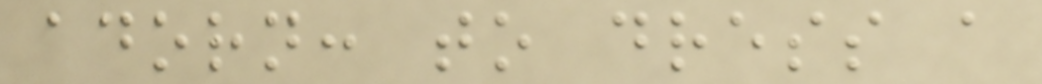adorn: to dress a
